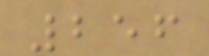256
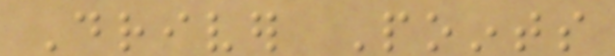Driver Points
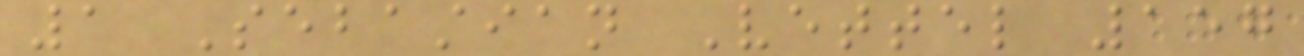1 Sebastian Vettel 157
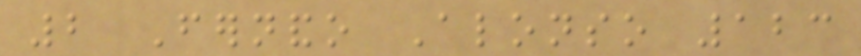2 Fernando Alonso 123
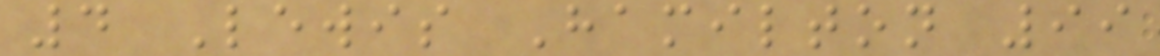4 Lewis Hamilton 99
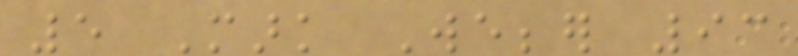5 Mark Webber 93
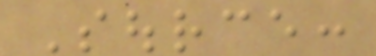Source:
